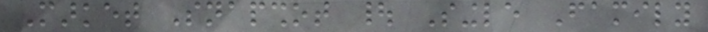Market Snapshot | Single Family
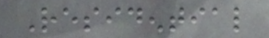Residential
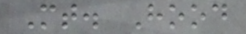Mt. Hood
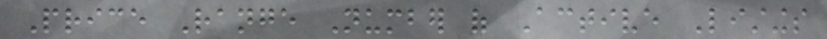Price Range Number of Active Listings
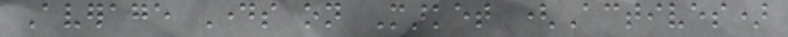Average Days on Market (Actives)
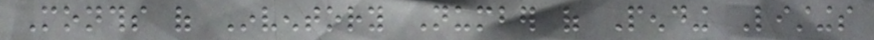Months of Inventory Number of Pending Listings
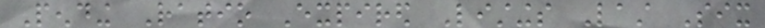Pending Ratio Expired Listings Last Six
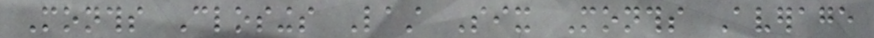Months Closings Last Six Months Average
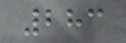283
